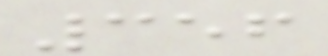356
